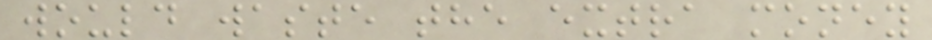would waste the extra money
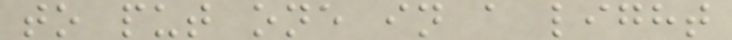to put one in a light
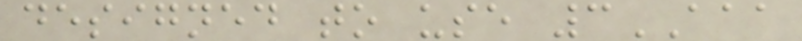designed to use 3AAA
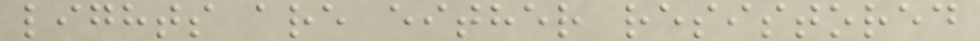lights are either resistored
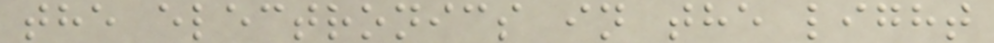the electronics in the light
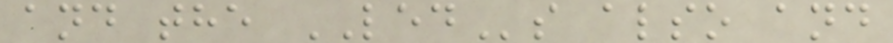and the LEDs also and
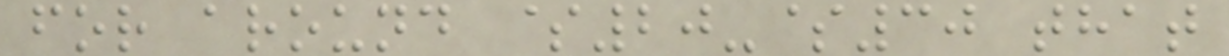for around $20-$30 that
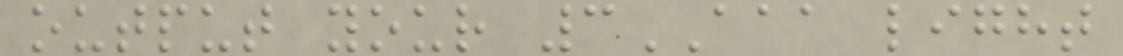output your 3AAA light
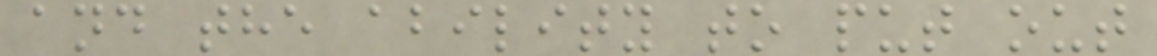and the ability to put out
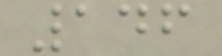146
